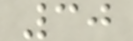30
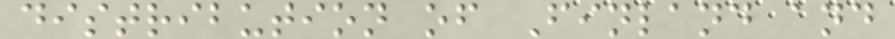distribution of Finland and
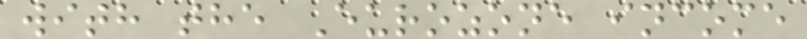with the Eurozone income
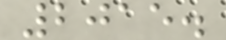2015.
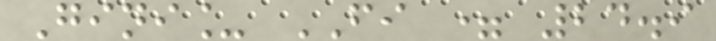Gini_ FI = 24.9
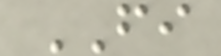FI
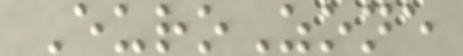EuroZone
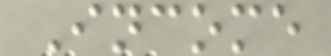Income
